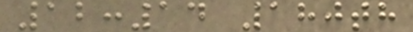12:14 180th
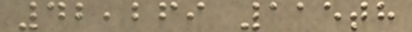42,269 115th
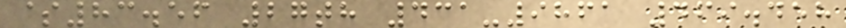$83.56 27th 431-9861 469.458
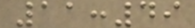11:49
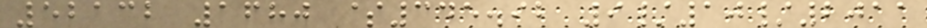52132 1680 $345.92 9/10/2011
